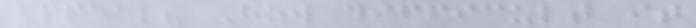appeal? How difficult it
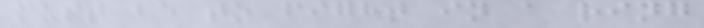must be to fight in a ring
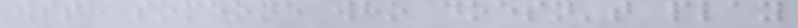with someone who doesn't play
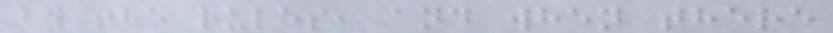by the rules, and when there
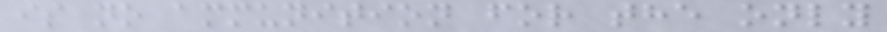is no ammunition for the only
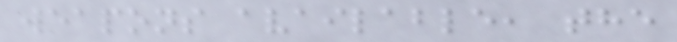weapons available, the
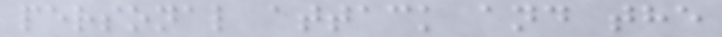personal attack and the
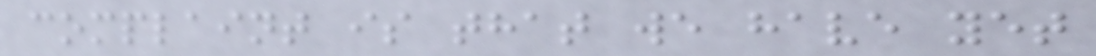complaint is that we have yet
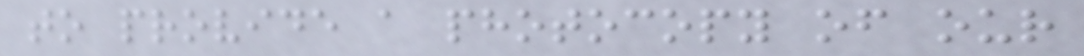to provide a photocopy of our
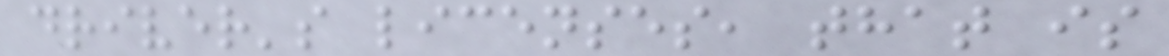driver's licenses, that is
